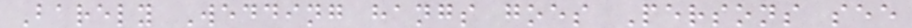Barely Wedding hangs goes Persons see
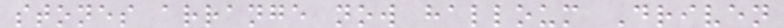stones arrange now halloum Driven
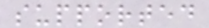supported
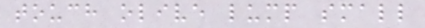touch olive lump small
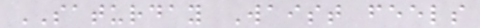SATURDAY Waist feels
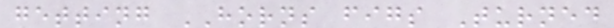getting HORNS figs Turned
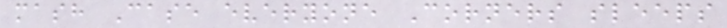mash Case everyone Corners sleeps
